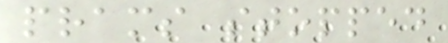prams stopped
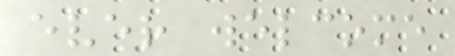ever welcome
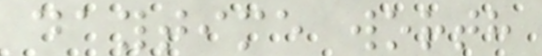daytime worth
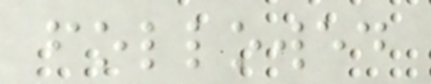followed
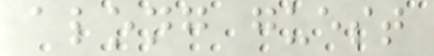along guest
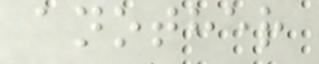another
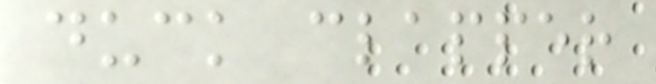duck clapper
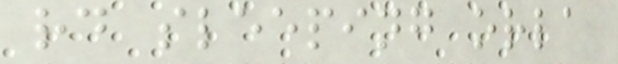rd sleeping orla
